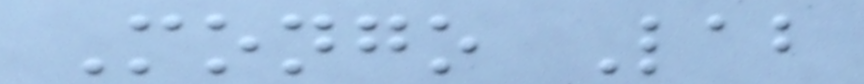Mongo Lab
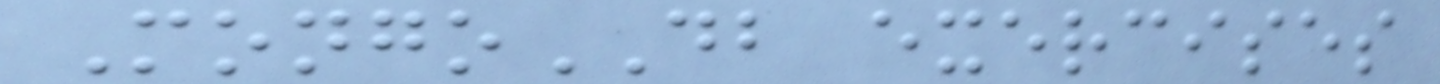MongoDB exercises
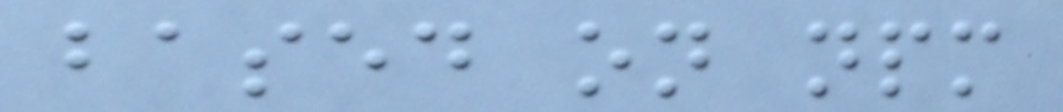based on npm
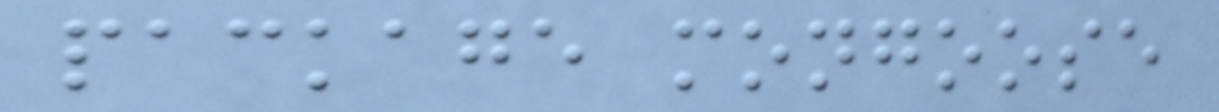package mongoose
